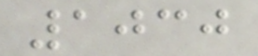1030
